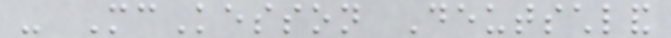- McKesson Deutschland
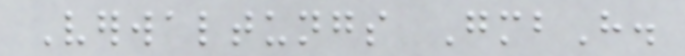Verwaltungs GmbH.
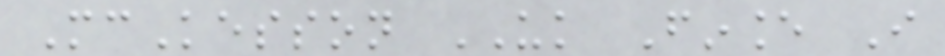McKesson UK Finance I
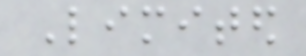Limited
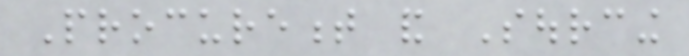Procurement and Sourcing
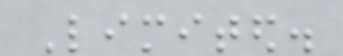Limited.
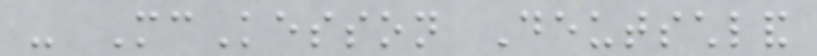- McKesson Deutschland
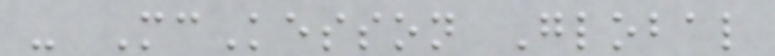- McKesson Global
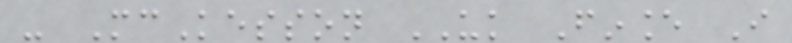- McKesson UK Finance I
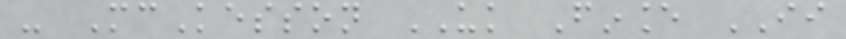- McKesson UK Finance II
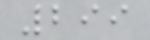299
